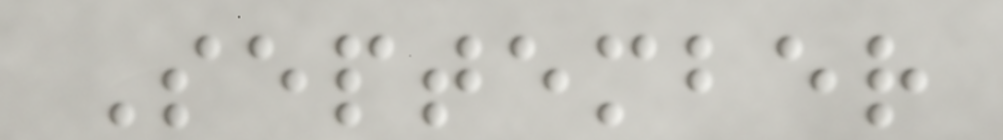September
